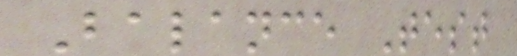Balance Test
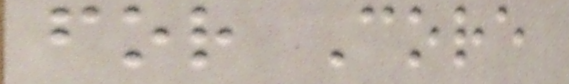for Core
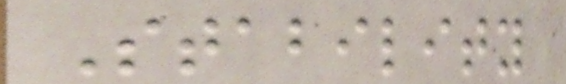Stability
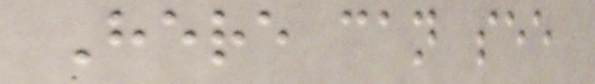Here can see
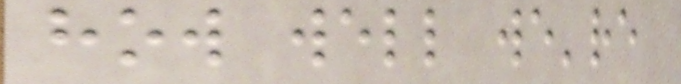how well we're
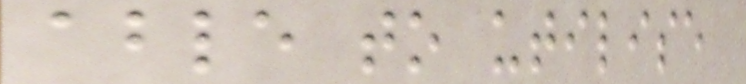able to utilise
